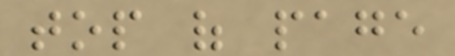top of page
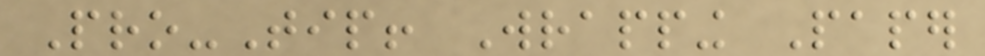Pro-Tip! Wrapping Paper
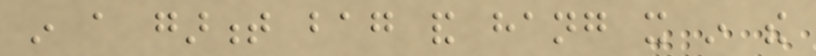in a garment bag and hang it in the
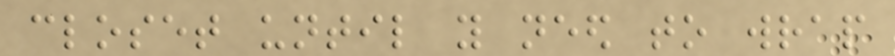closet until you need to wrap
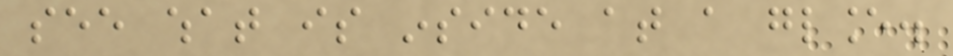see what is inside at a glance.
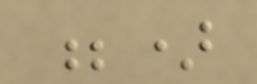;)
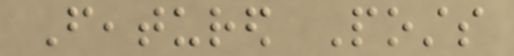Featured Posts
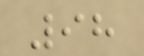98
